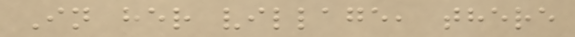In her village, there
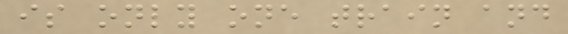is only one train and
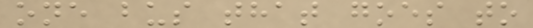one bus that goes to
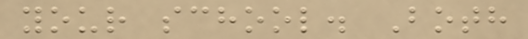your school. Both
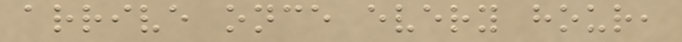arrive once every hour,
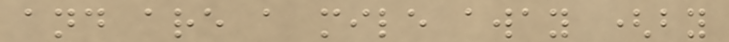and are a mile away (by
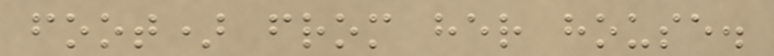foot) from her house.
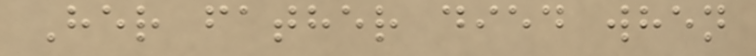Her father died when
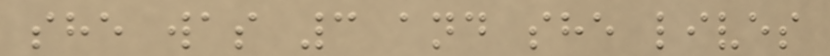she was 3 and she lives
